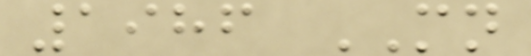1986 MN
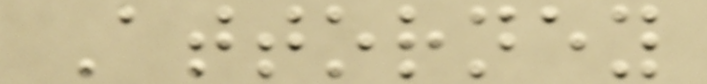Attorney
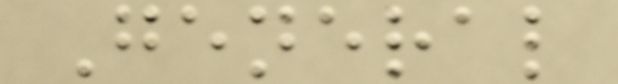General
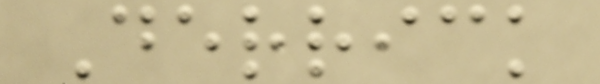Derrick
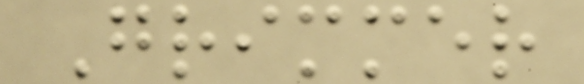Grimmer
